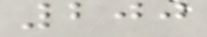200
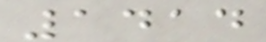1414
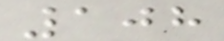108
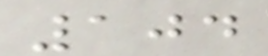104
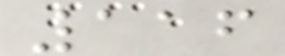116
